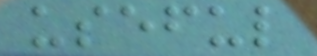useful
